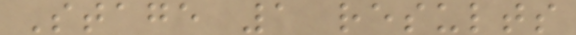Stage 1 results
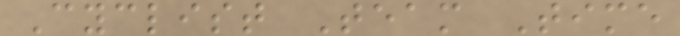Cyclist Team Time
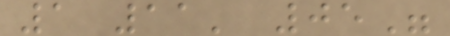1 11' 05"
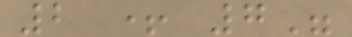2 + 7"
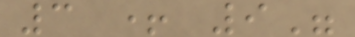3 + 9"
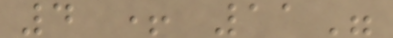4 + 11"
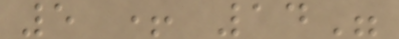5 + 14"
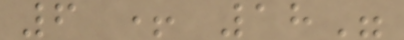6 + 18"
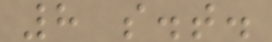8 s.t.
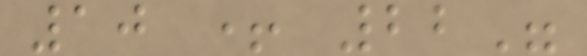10 + 22"
